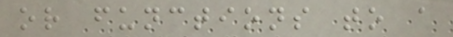or functions to a
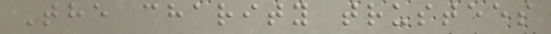The charity trustees
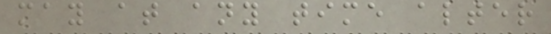may at any time alter
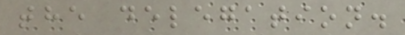the delegation.
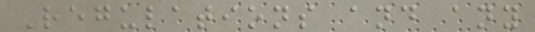Regulations and any
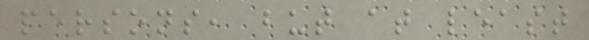persons, but at least
